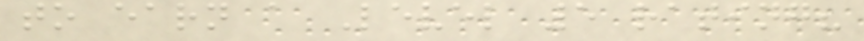to earn a Level 5 rating?
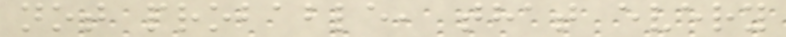not probable, that every
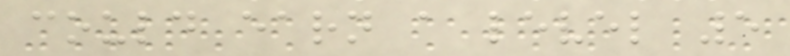could earn a level 5
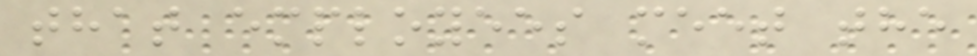that employees meet the
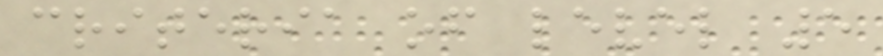criteria of level 5
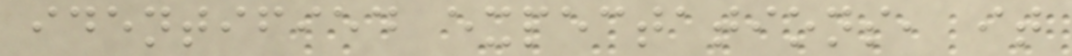identified expectations, it
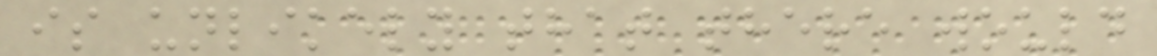is unlikely that there would
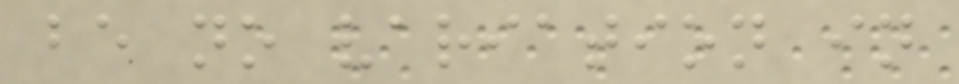be no variation in
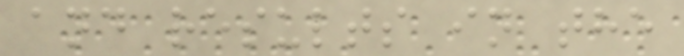and results in the
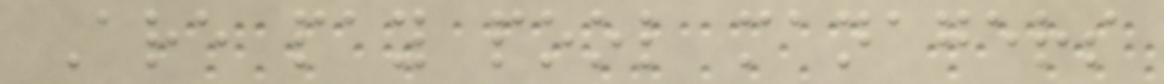Are pay pool managers
